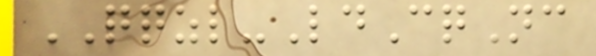QQZL-LdCqNc
